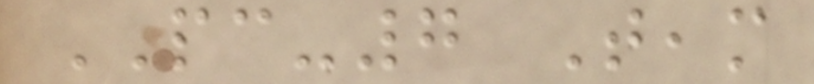PC-7 Team
